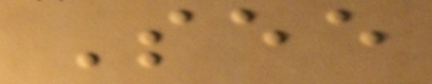See
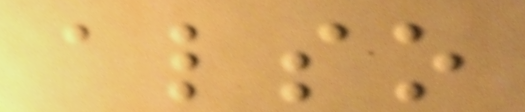also
